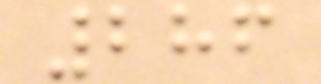286
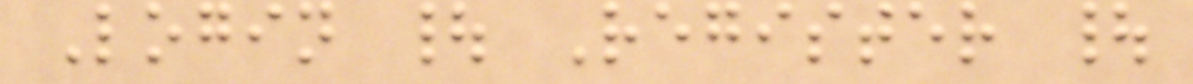Login | Register |
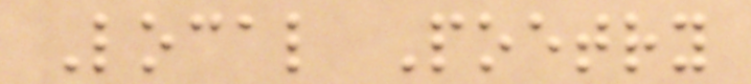Local Poetry
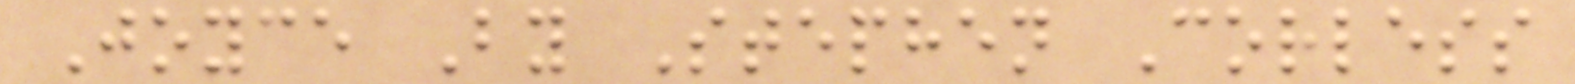Joyce By Stephen Corless
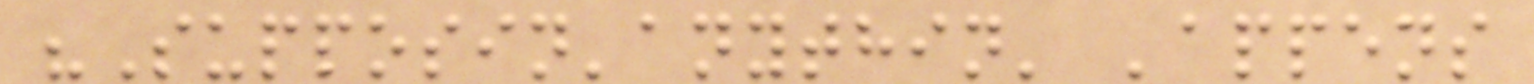"Supposin'anythin' 'appens
